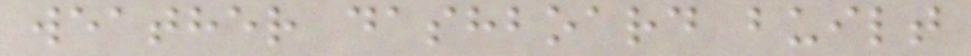weather dashboard built
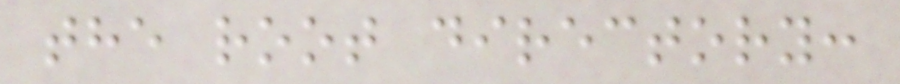the root directory:
